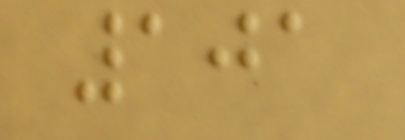101
